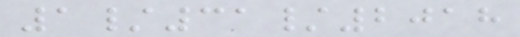1/31/2018
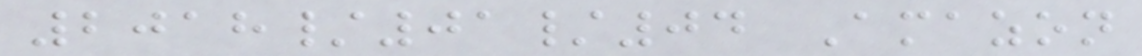2018/01/04 Amazon
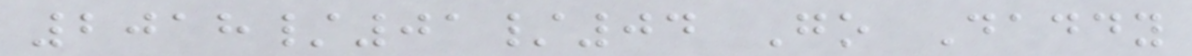2018/01/04 Go Daddy
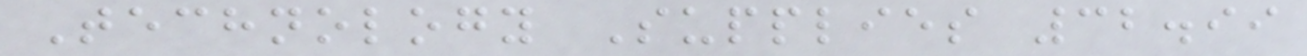Technology Supplies 32.99
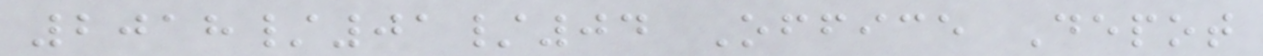2018/01/04 Office Depot
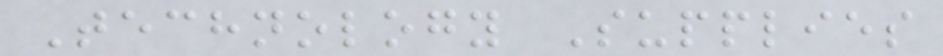Technology Supplies
